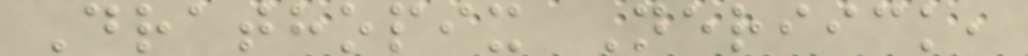Drathopix Neriick,
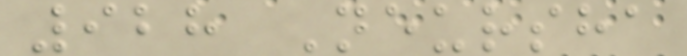928 Neursha
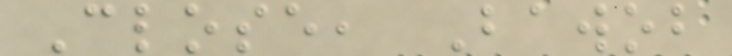Close, Bawob
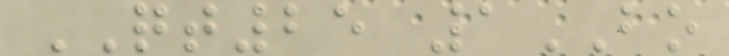QT25 1BO
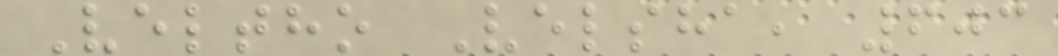Veltho Velsha, 603
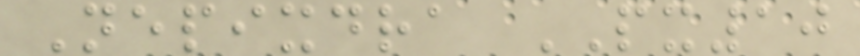Nepixdra PX10
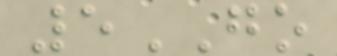5GO
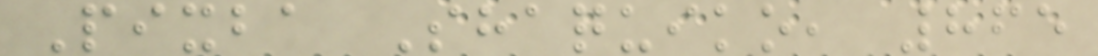Pixba Shaquiko, 865
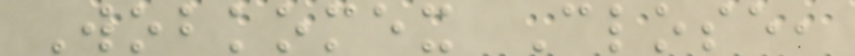Wobkomex Close,
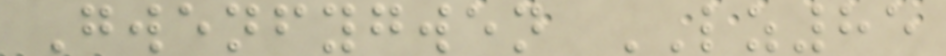Gwenfygwen LZ85
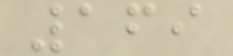169
